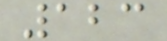123
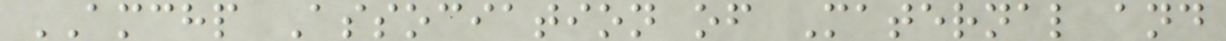AMCHP Association of Maternal and
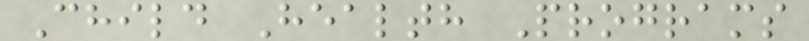Child Health Programs
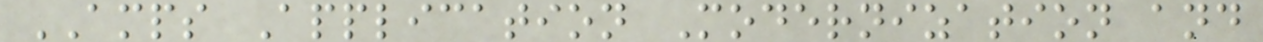AMPS Application Modernization and
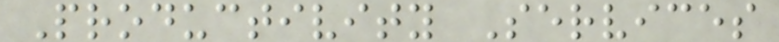Productivity Services
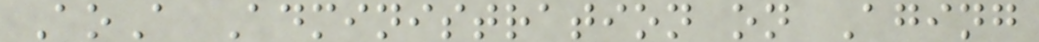AoA Administration on Aging
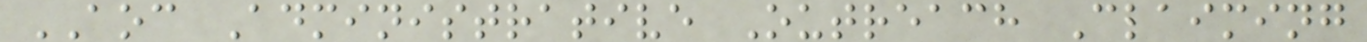AOC Administrative Outreach Claiming
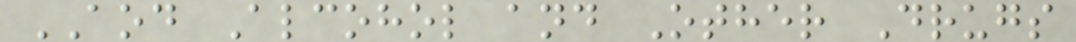AOD Alcohol and Other Drugs
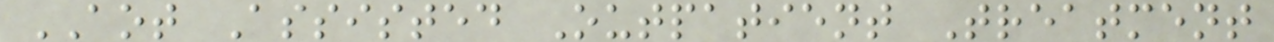AOT Assisted Outpatient Treatment
